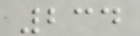234
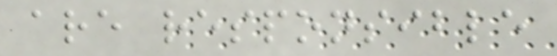are responsible
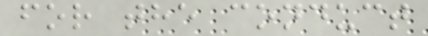for the conduct
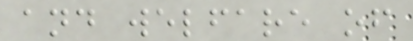and welfare of
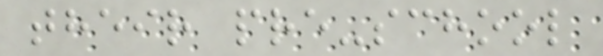their pre-school
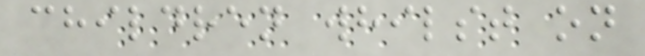children whilst on
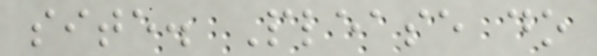site. Please do
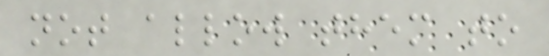not allow them to
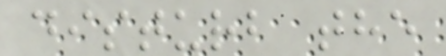disturb the
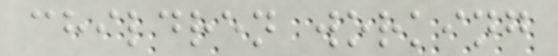children working
